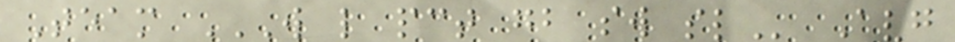Team W L PCT GB SW SL Avg
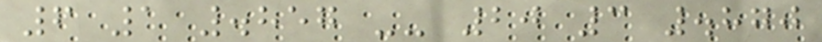6 1 .857 -- 20 3 .870
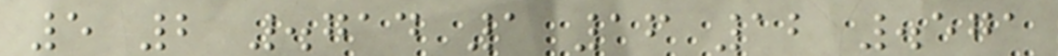5 2 .714 1 16 12 .571
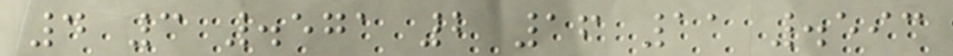4 3 .571 2 16 11 .593
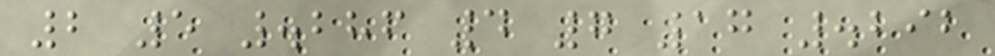2 5 .286 4 7 17 .292
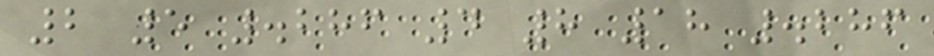2 5 .286 4 8 18 .286
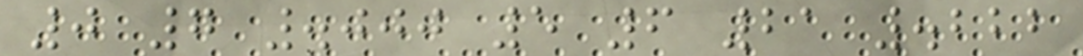0 7 .000 5 6 21 .222
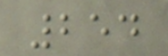254
